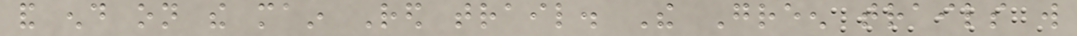and end on the main Red trail. The Green trails will
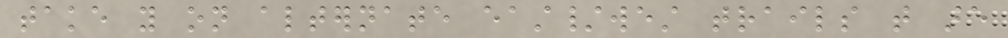take you on alternate east/west trails that are
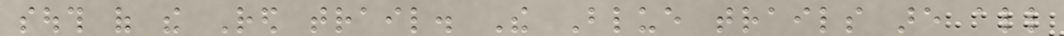south of the Red trail. The Blue trails are all
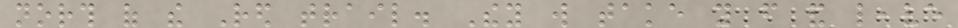north of the Red trail. They will take you from and leave
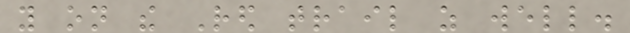you on the Red trail as well.
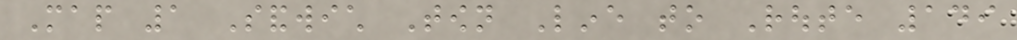Map 1 Sandwich Town Line to Route 149
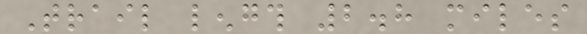Trail length 2.8 miles
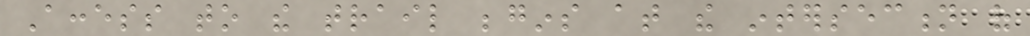Access to the trail begins at the intersection of
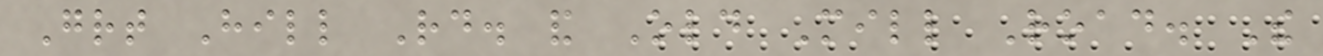Great Hill Rd. and Old Mill Road. The
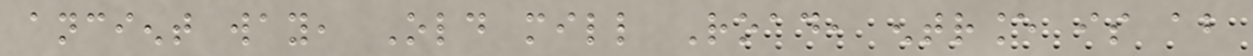ancient way, Old mill Road, entrance is about
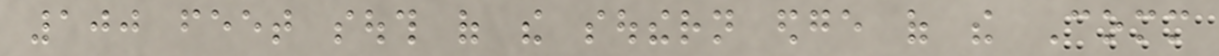100 feet south of the southern edge of the Comm
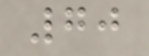70
